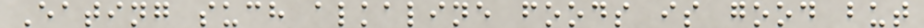Eating such alkaline foods is good but
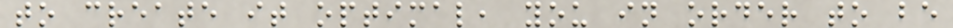to create it optimal, you in order to be
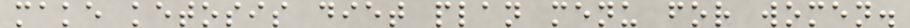make ketosis diet plan menu for women.
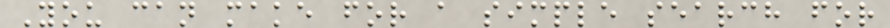You can make for a simple search for
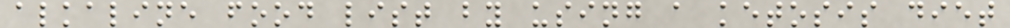alkaline food list by using a ketosis diet
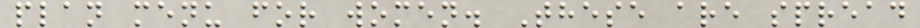plan menu for women. These are spread
